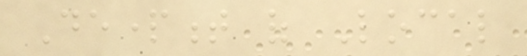Department of Local
